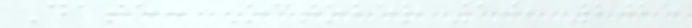Date: October 10, 2025
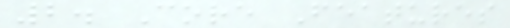2. Core Features
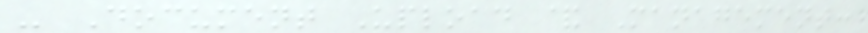- Document Upload & Management:
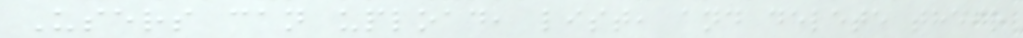Users can upload, list, and delete their
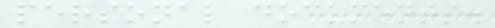personal documents.
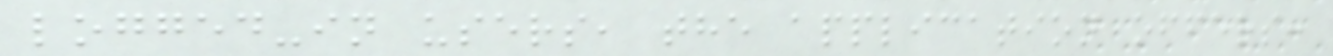logged-in users, the application offers:
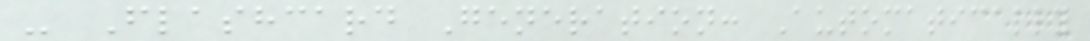- Flashcard Generation: Automatically
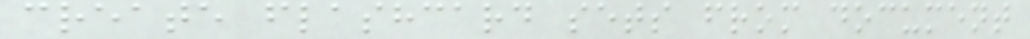create flashcard sets from document
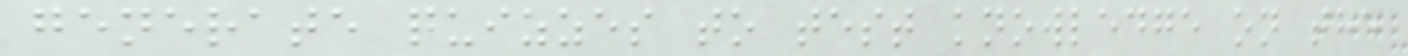generate quizzes to test knowledge on the
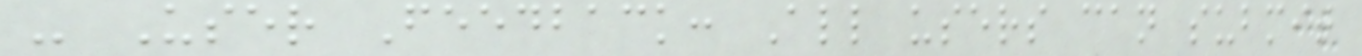- User Feedback: All users can submit
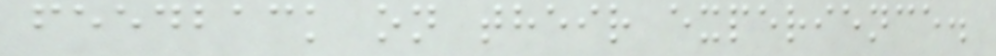feedback on their experience.
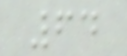64
